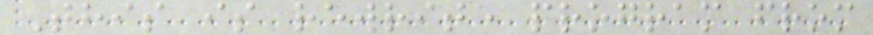This is rewrite program from
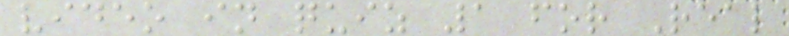video in quiz 1 for Real
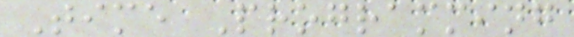Time Programming
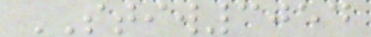STIW3054
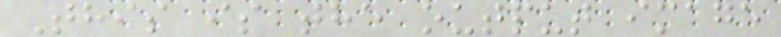This is the output image
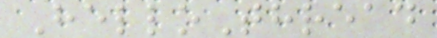HelloThread
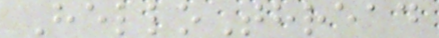HelloThread
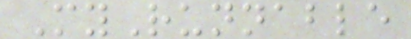MyRunnable
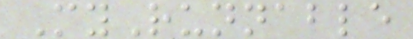MyRunnable
